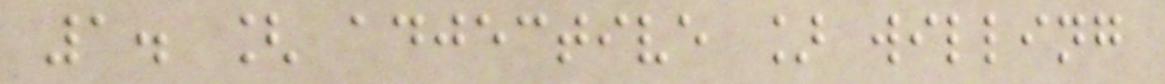1. [ adjective ] willing
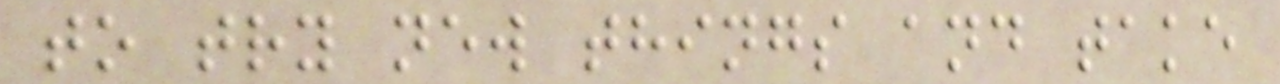to try new things and take
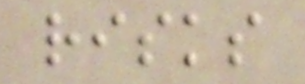risks
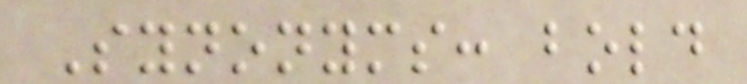Synonyms: bold
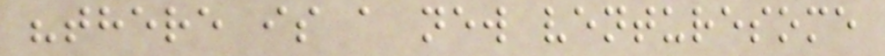"there is a new venturesome
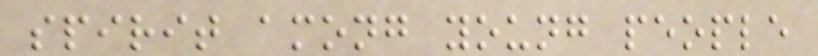spirit among young people
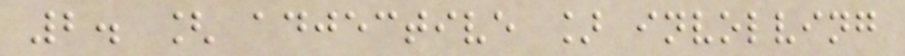2. [ adjective ] involving
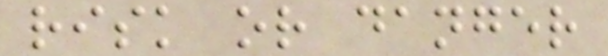risk or danger
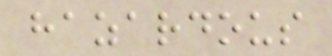hazardous
